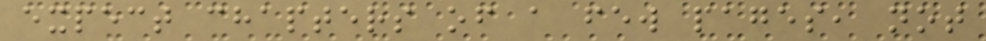expect chapters of a few pages, not
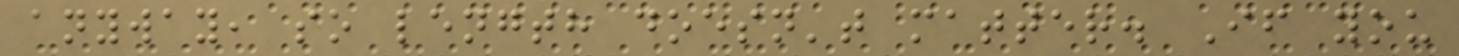anyway, so length doesn't matter. If you
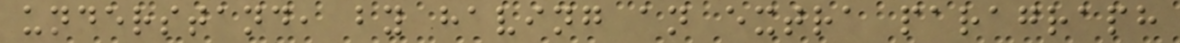understand, by having an extra paragraph
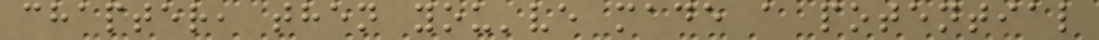chapter, then you've made a potential
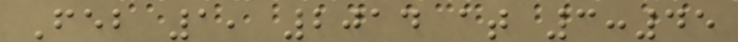Feb 1, 2014 at 3:45
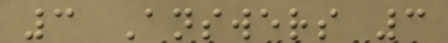3 Answers 3
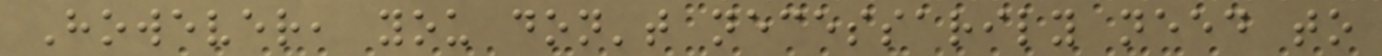However, you don't necessarily need to
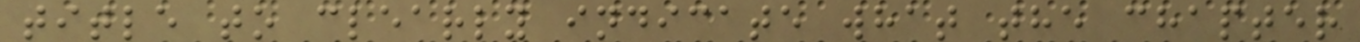title to clearly indicate what the chapter
